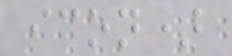icon)
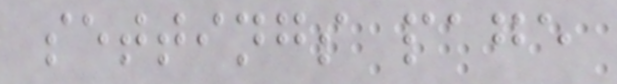settings page
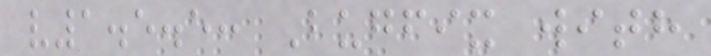v1.5.5: Bugfix with
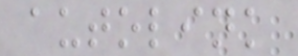autolink
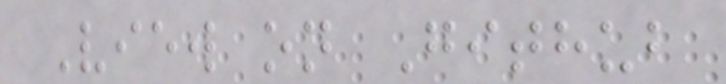View on Github
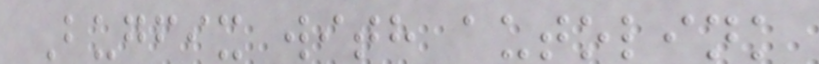Bugfix with autolink
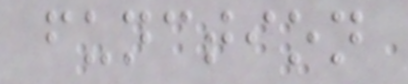function
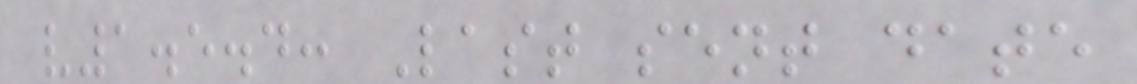v1.5.4: Last sent date
